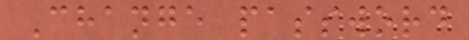Change password
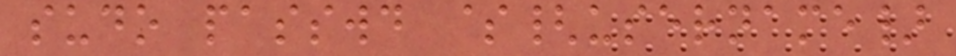sudo passwd ${username}
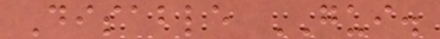Disable GUI.
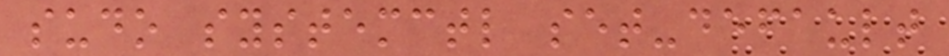sudo systemctl set-default
